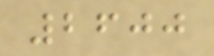2600
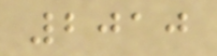2010
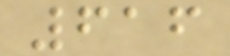616
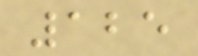125
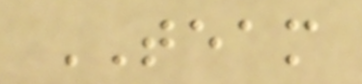TEAM
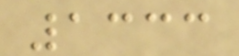1333
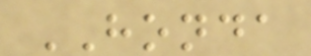HONDA
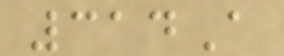314A
